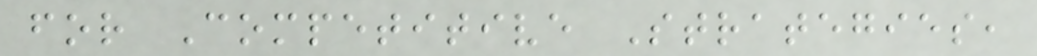for Competitive Strategies,
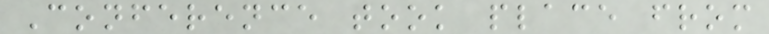Conference took place from
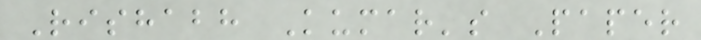Rishabh Kumar's Paper
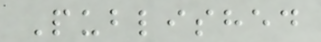Published
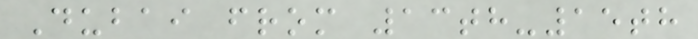Dubai from 13th-15th
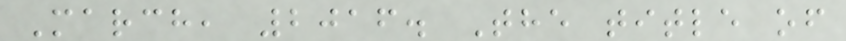March, 2016. The title of
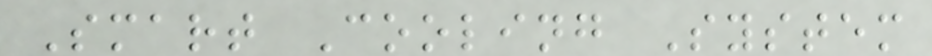Smart Cooling System
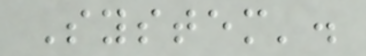System'.
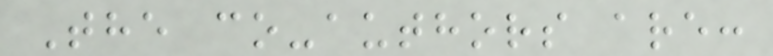The co-authors are:
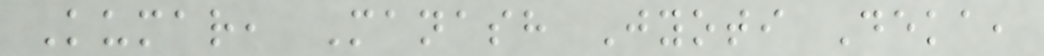Kumar, Manash Jyoti Deka,
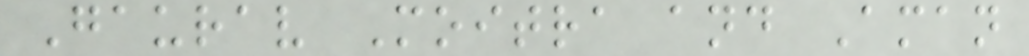Gaurav Moitra and Aman
